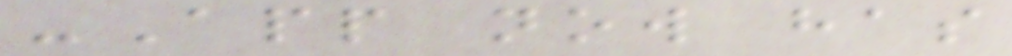-App now has
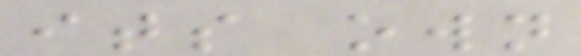its own
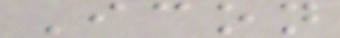Icon
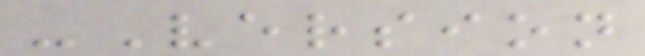-Version
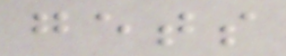gets
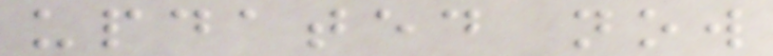updated now
